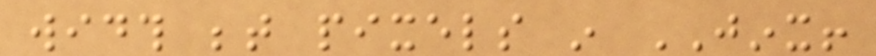width between pixels in JINX!
